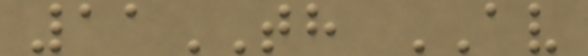11TH AV
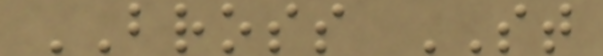BROSS ST
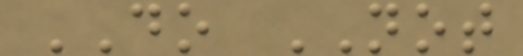DO NOT
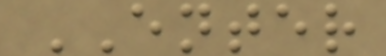ENTER
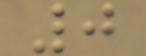0
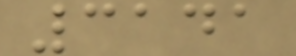3141
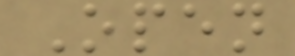Open
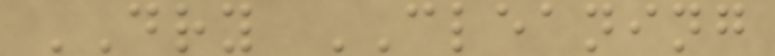DRY CLEANING
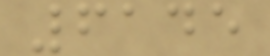6145
